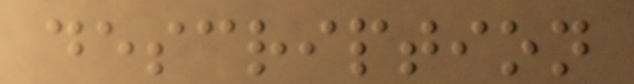description
